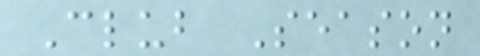Club Season
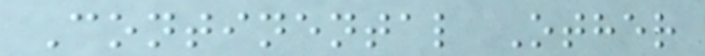Continental Other
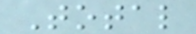Total
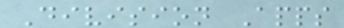Division Apps
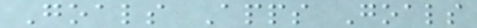Goals Apps Goals
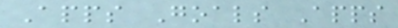Apps Goals Apps
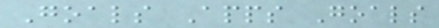Goals Apps Goals
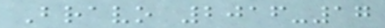Bravo 2016-17
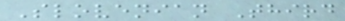Slovenian Third
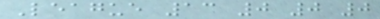League 13 0 0 0
